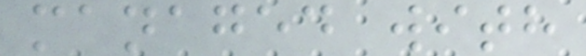managed with
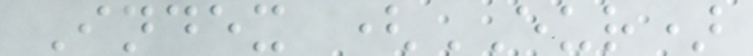Index (EUR)
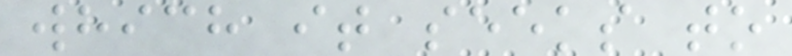which it seeks to
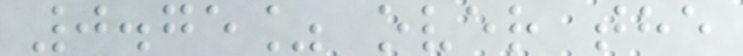0.75% over the
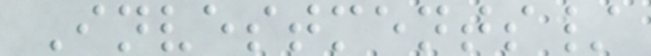Investments/
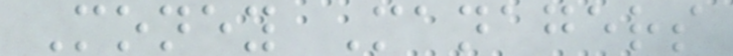Money Managers
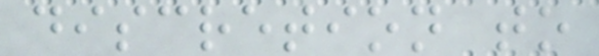discretion to
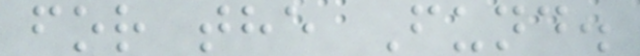for the Fund.
